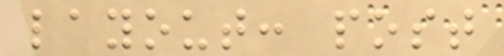layout: post
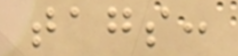tags:
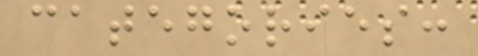categories:
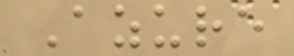Azure
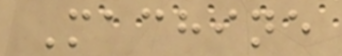Machine
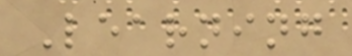Learning
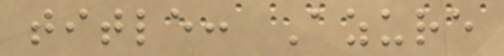title: Azure
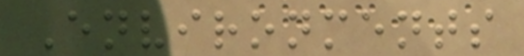Environments
